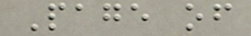Page of
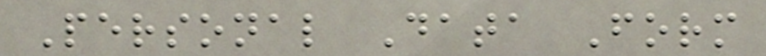Personal Data Form
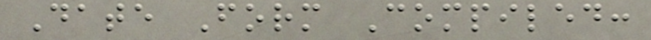Date Form Compiled:
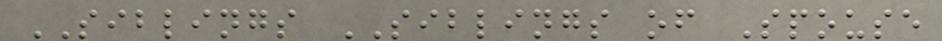SIBLINGS SIBLINGS of Spouse
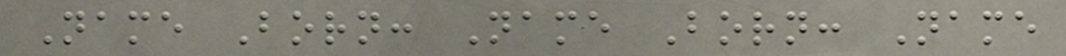Name Born: Name Born: Name
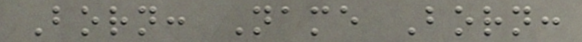Born: Name Born:
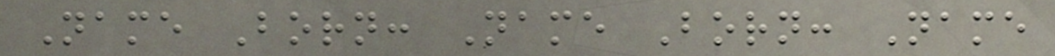Name Born: Name Born: Name
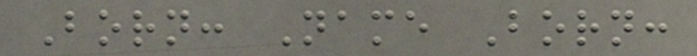Born: Name Born:
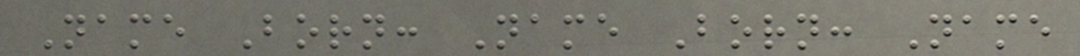Name Born: Name Born: Name
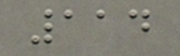114
